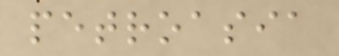petroasia
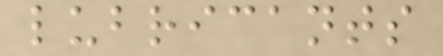lubricants
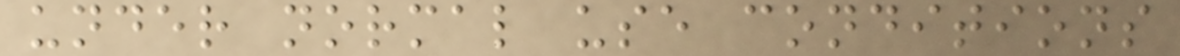under normal use conditions
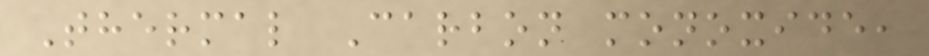Thermal Carbon monoxide,
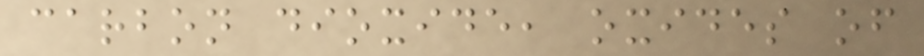carbon dioxide, oxides of
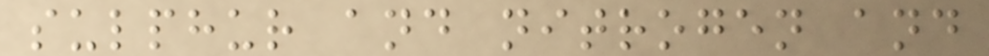sulphur and nitrogen and
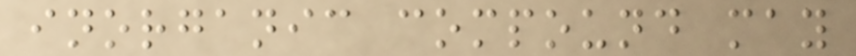inorganic compound may
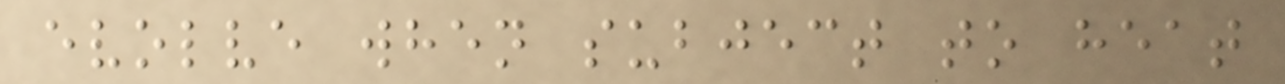evolve when subject to heat
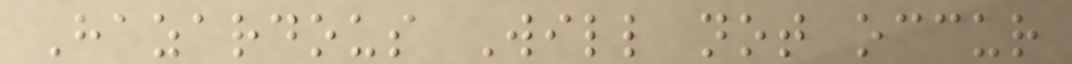Hazardous Will not occur
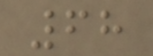68
